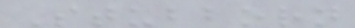Stubborn
